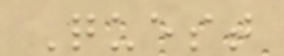Quest
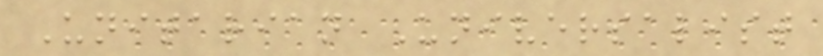Unitarian Universalist
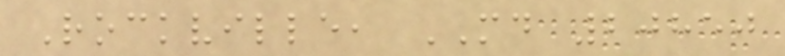Rockville, MD 20850
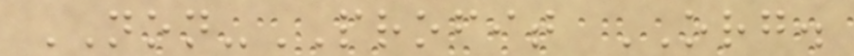NON-PROFIT ORG.
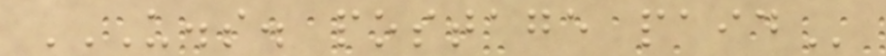U.S. POSTAGE PAID
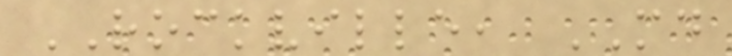ROCKVILLE, MD
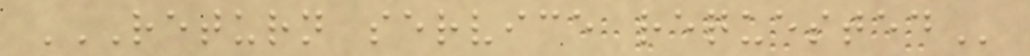RETURN SERVICE REQUESTED
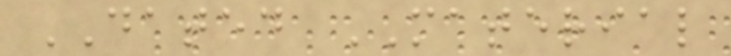DATED MATERIAL
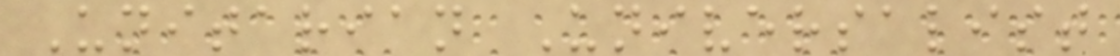Unitarian Universalist
